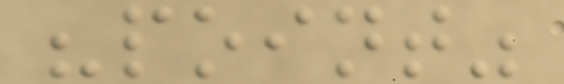"point"
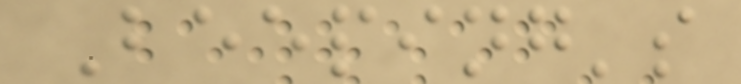Beeping's
